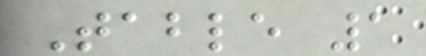Table 1
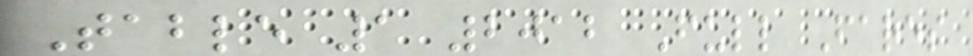Table 1 2012 Full Fares
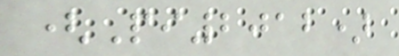(Pi2012)
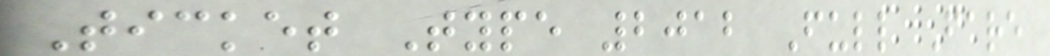Ticket Type 2012 Full Fare
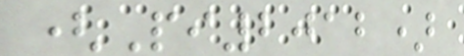(Pi2012)
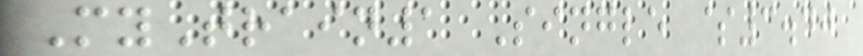MyTrain1 Single $3.40
